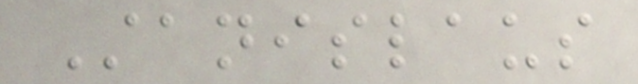Stanislaus
